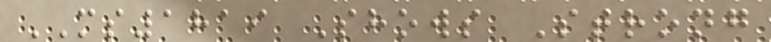MS1819 Shows Strong
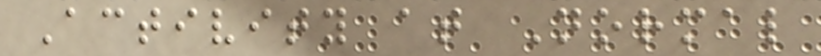Activity at Normal
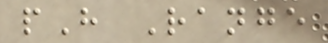pH Range
